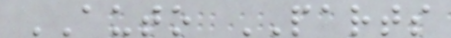AUTO PARTS
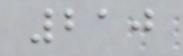210
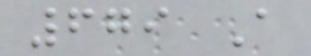679 A
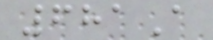681A
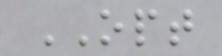OPT
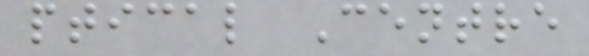ptical Centre
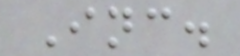Inc.
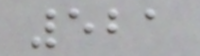521
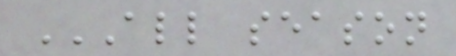ALL SEASON
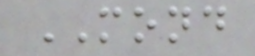MOND
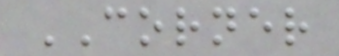CORNER
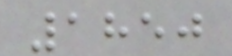1850
